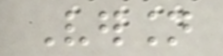Version
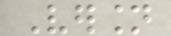Version
